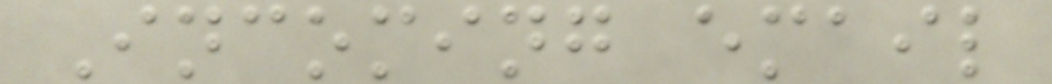Incoming email
